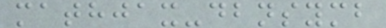mathjax-dbnsymb
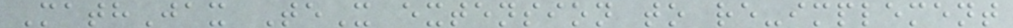MathJax TeX extension to re-implement
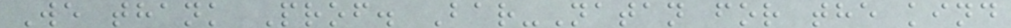We thank Prof. Bar-Natan for the kind
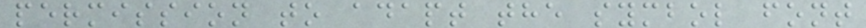permission to adapt the symbol font
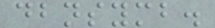dbnsymb.
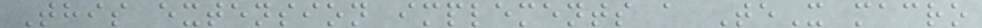This extension implements a TeX macro
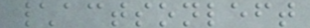\actsonleft
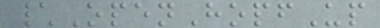\OpenHopfUp
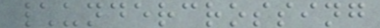\undercrossing
